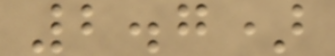2.7)
